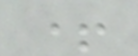+
